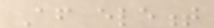After element
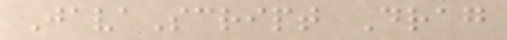JavaScript Drag
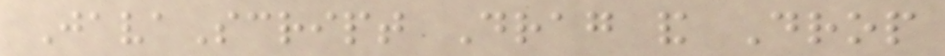JavaScript Drag and Drop
